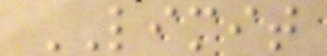LIMIT
